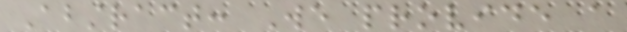Abstract: We provide a
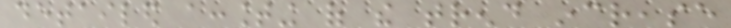detailed accounting of the trend increase
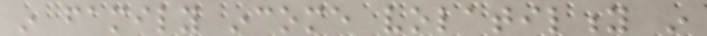in family income volatility in
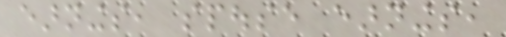earnings, spouse earnings,
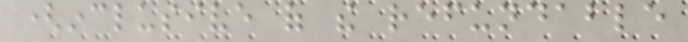(inclusive of the refundable
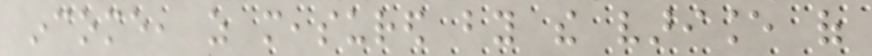income, as measured by the variance of
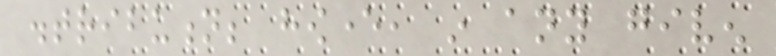distribution; however, in any given
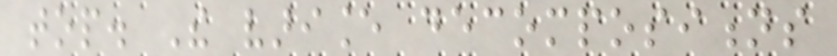top. The variance decompositions
